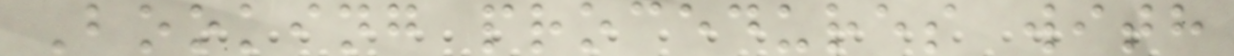Booking procedures with
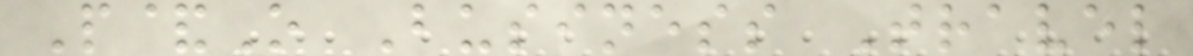P&O Business Travel
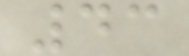43
